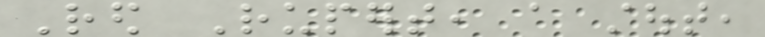Red Rupert, a stout,
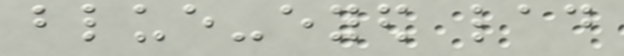blue-eyed lad
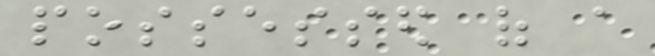possessed of a
